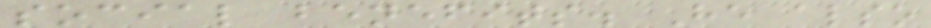social benefits. He also
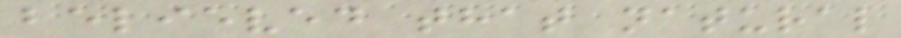believed that natural
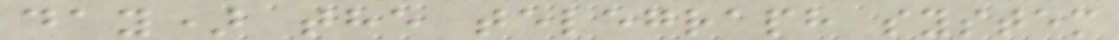day) the telegraph system
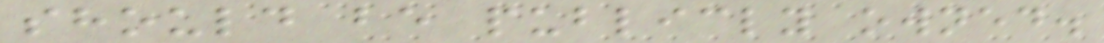should be publicly owned.
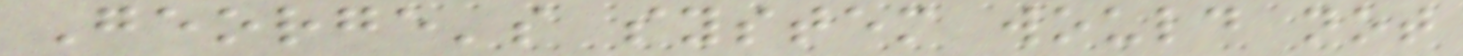George's system would not
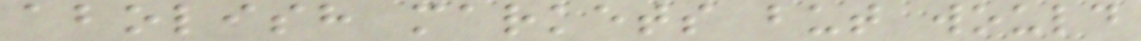abolish markets but would
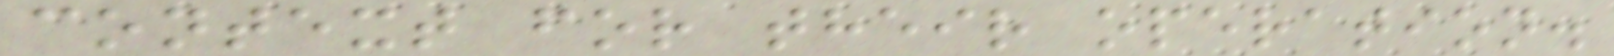context for their operation.
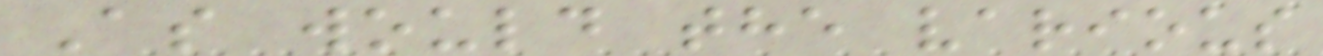As would the various
